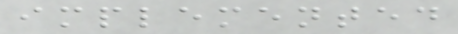implemented
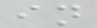in
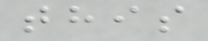this
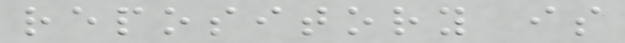repository is
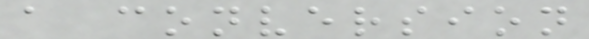a conversion
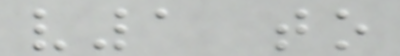v1 to
